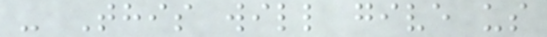- This will give us
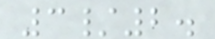3/2.
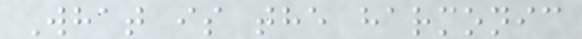What is the harmonic
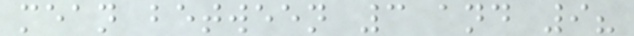mean between 3 and 9?
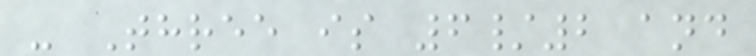- Three is 6/2 and
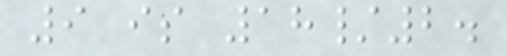9 is 18/2.
